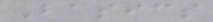Basics
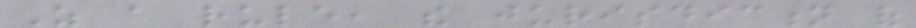As a rule, the jurisdiction of
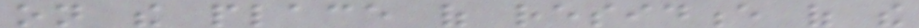on the place of residence of the
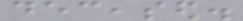deceased.
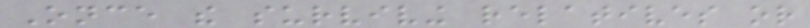Once the surviving relatives or
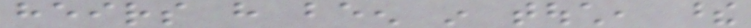heirs have been in touch, these
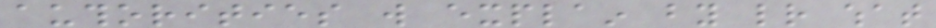authorities will explain by letter what
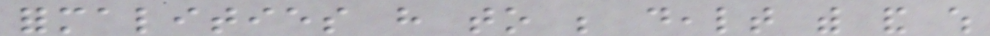formalities have to be dealt with and which
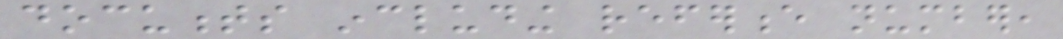documents including reference number,
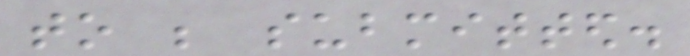to be submitted.
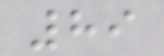89
